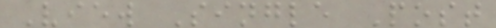View Single Post
